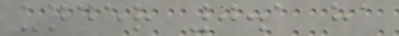under 0.1 ha
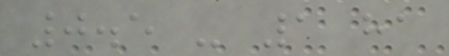0.5 - 1 ha
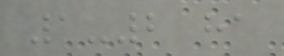1-2 ha
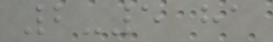2-5 ha
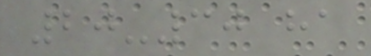20-30 ha
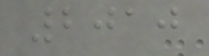2010
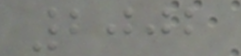2002
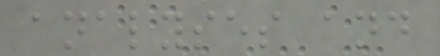analyses and
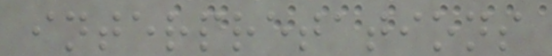interpretations
